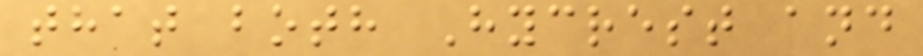that both Hycrest and
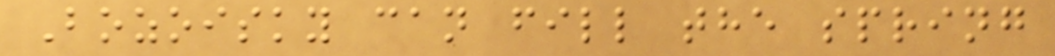Bozoisky can fill the spring
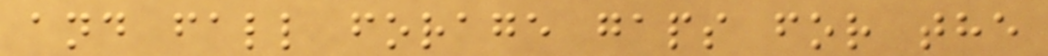and fall forage gaps for the
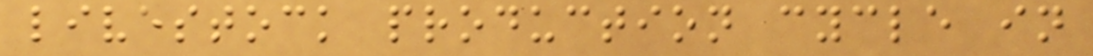livestock production cycle in
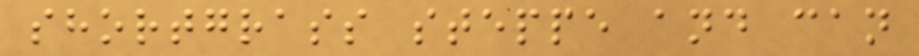shortgrass steppe and can
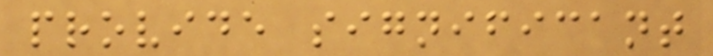provide significant
